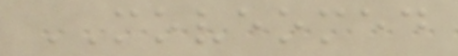MOVEOMED
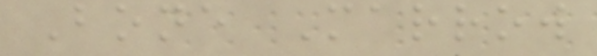Bone Marrow
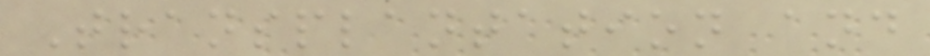Transplantation and
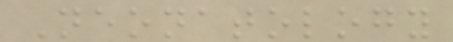Neonatology
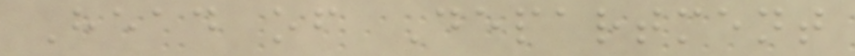Head of Department
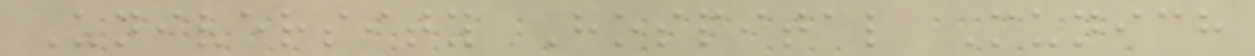University Hospital Munich
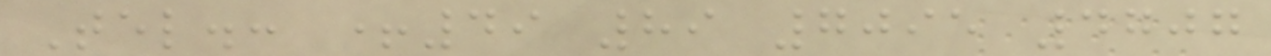Tel.: +49 89 7095 4707
